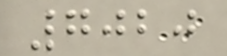7020
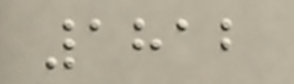1812
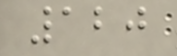120
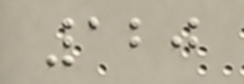120
